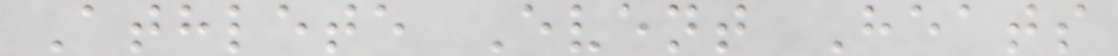Athlete Event Heats
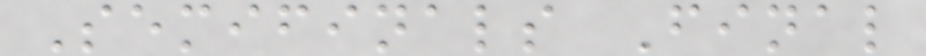Semifinals Final
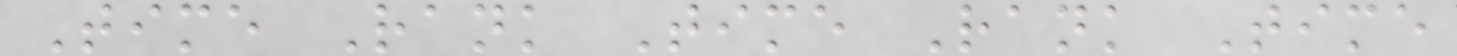Time Rank Time Rank Time
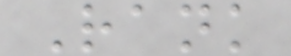Rank
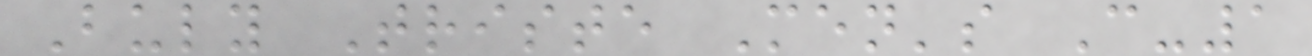Buly Triste Men's C-1
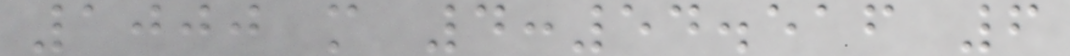1000 m 4:54.516 6
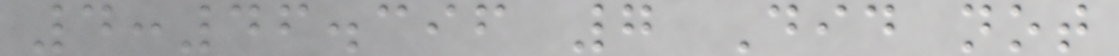4:46.396 7 Did not
